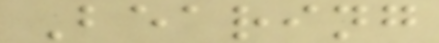Bearing
